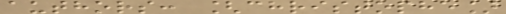authors: [christophe]
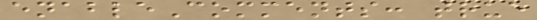enableComments: true
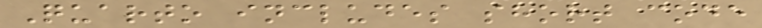Quarto includes short code
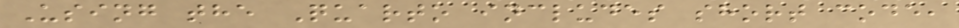Using the Quarto includes short code,
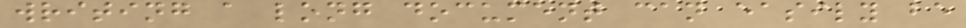writing a long document can easily be
